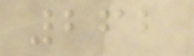262
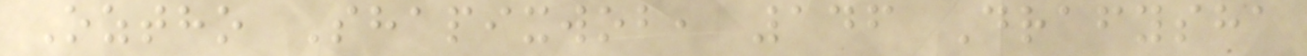Oztho Shapixwob, 146 Drafysha
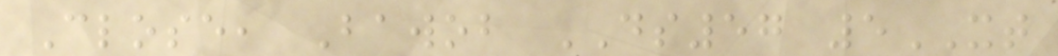Close, Bawob DS57 5XT
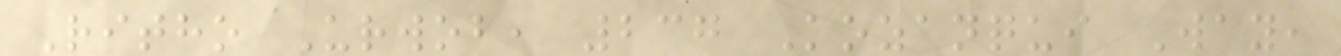Ritho Urwob, 237 Kozanqui Way,
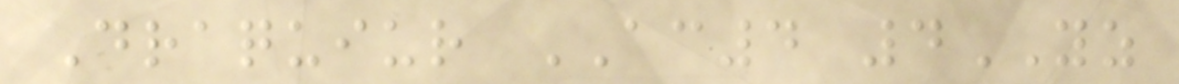Draquiur AC4 4YZ
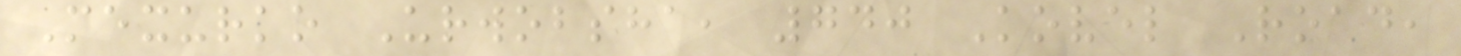Mexurko Urwobsha, 740 Kovel Road,
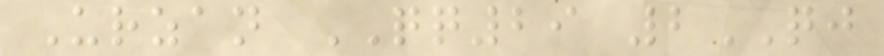Urzan QQ29 2QJ
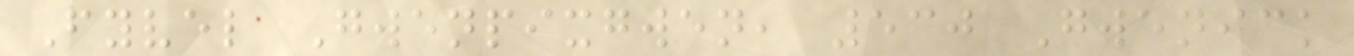Fyvel Gwenpixgwen, 530 Gwenick
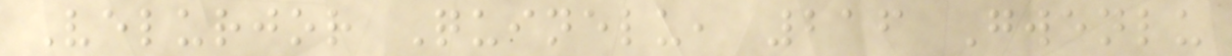Velurjor Quinelu, 216 Gwenlu
